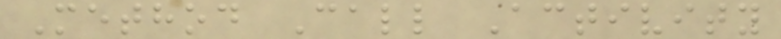Method Call Activity
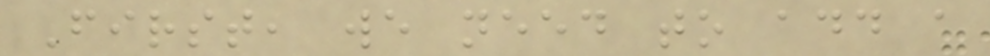First, we need to add a
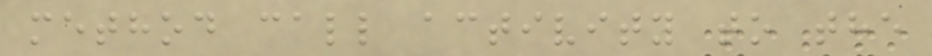method call activity to the
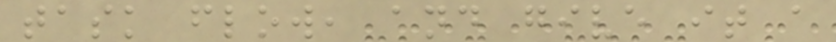task flow, and give it a
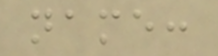name:
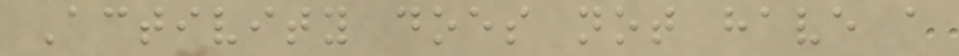Activity does not have a
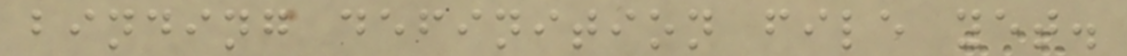binding definition file yet.
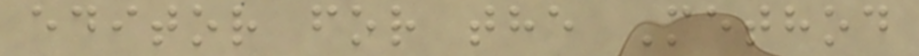editor for the Method
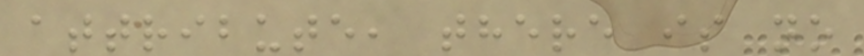attribute, there is no
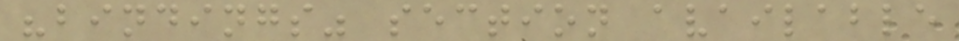"bindings" section available
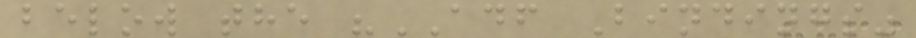below the "ADF Bindings"
